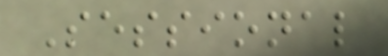Sessional
